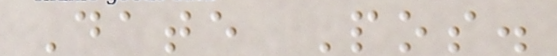Date Pos.
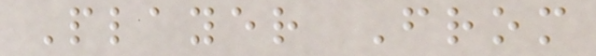Player From
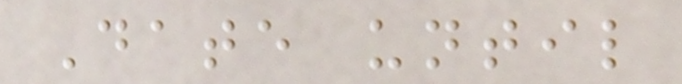Date until
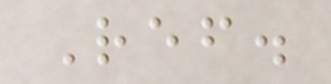Ref.
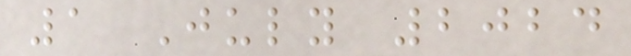1 July 2024
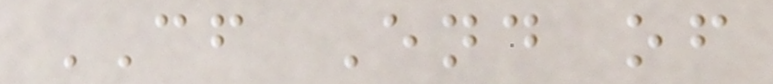CF End of
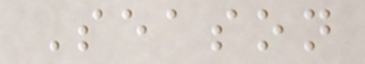Season
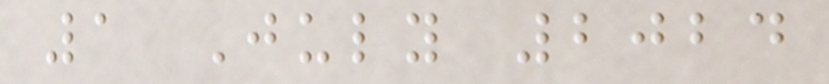1 July 2024
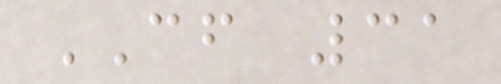CF 31
